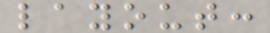layout:
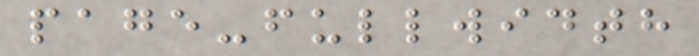page-fullwidth
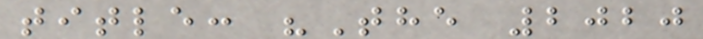title: "The 2020
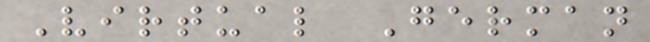Virtual German
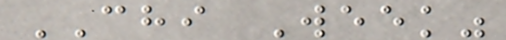CHI Week"
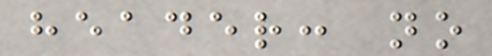header: no
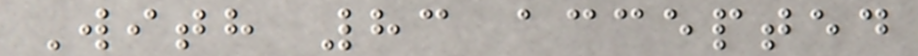With 83 accepted
